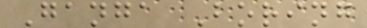Ganga Boring
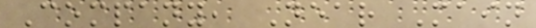Company, Near Main
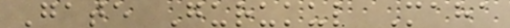Gate Gurukul Maha
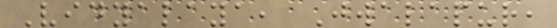Vidyalaya, Jwalapur,
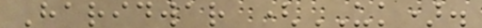Haridwar (UK).
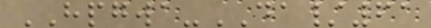HPGWA-DA/61
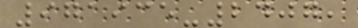971935-2407,
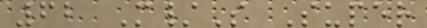62 M/S Super
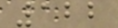122
